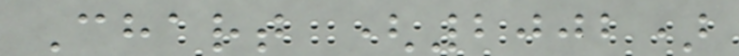Chart (2002)
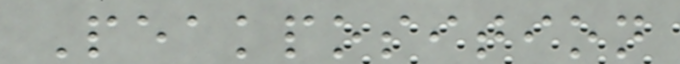Peakposition
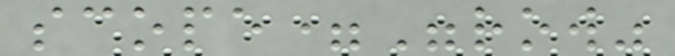scope="row"
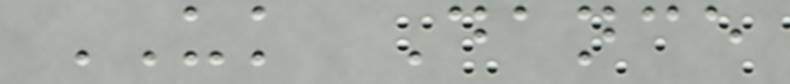UK Dance
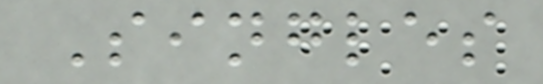Singles
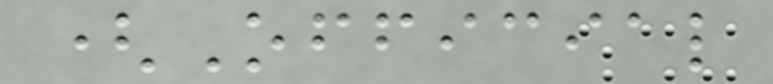(Official
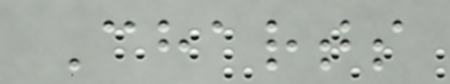Charts
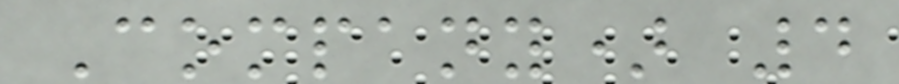Company) 4
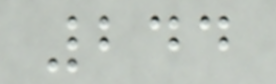244
